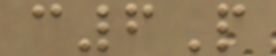c6P
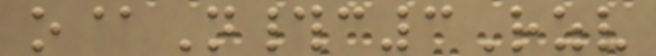o@N#c3Rzv
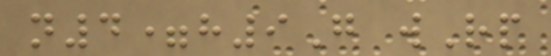n4=h9G wRp
